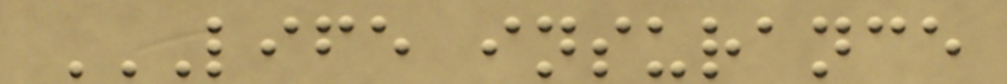LIFE INSURANCE
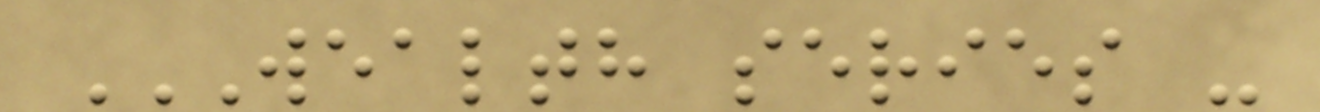WEALTH SERIES -
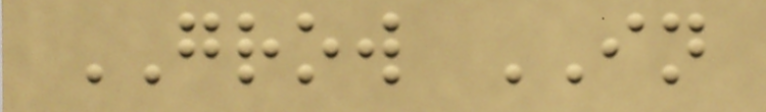GROW IN
